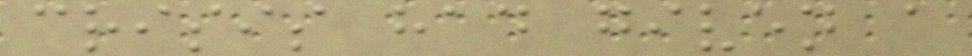crisis had given a
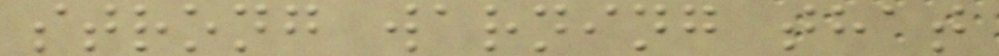strong warning that
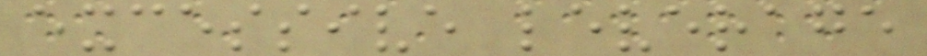excessive leverage
